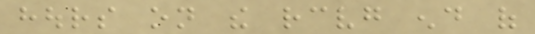hours on the receiving end of
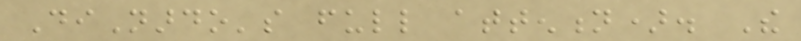DiNardo's full attention). The
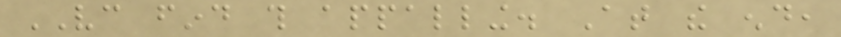VC find this appalling. At the end,
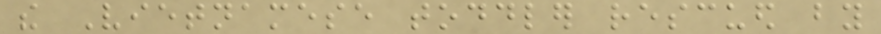the Vietnamese toddler rescued by
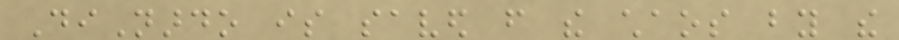DiNardo is saved from the chaos by the
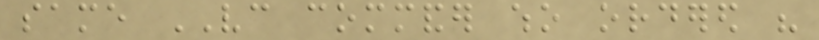same VC commander who ordered his
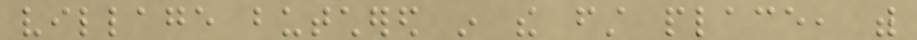village butchered in the first place, with
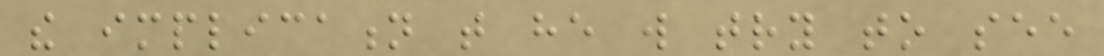the implication that he will try to see
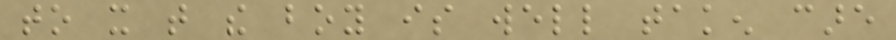to it that the boy is well taken care
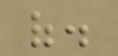of.
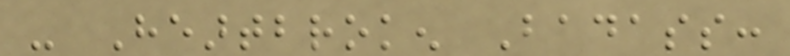- Heartbroken Badass:
